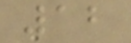12
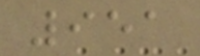951
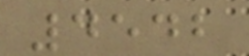4542
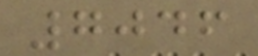7046
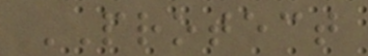PROTECT
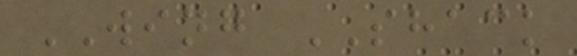WING SHACK
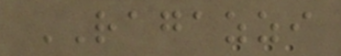RAGAZZI
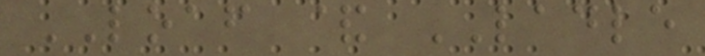LOAF & LADLE
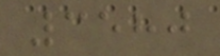3580
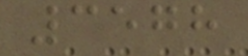3578
